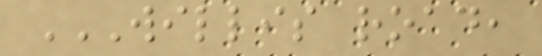WILLIS ROAD,
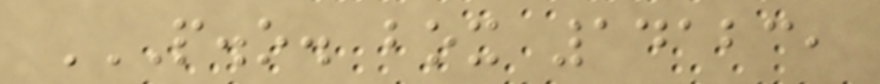P.O. BOX 14123,
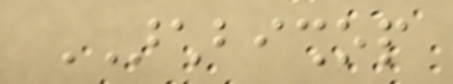ARCHBISHOP
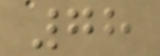78
